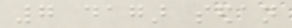7 dagar sedan
